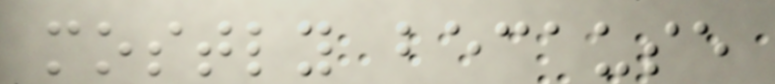mostly because
